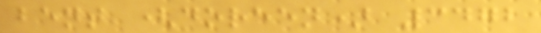bent (doreen) 3472
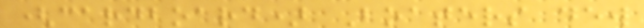(cardboard) Boaters dew
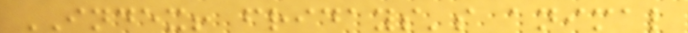INDEX! fridays's animal
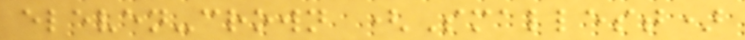eleven-crown (Smallest)
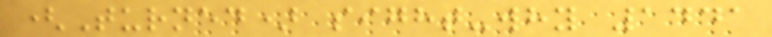(Turned) sight-why 1441
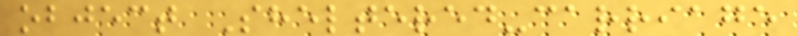object Sheltered-carriage
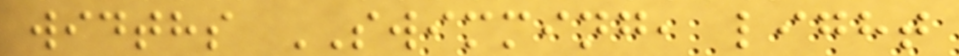widths SWIMMING, light
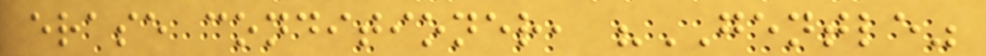erase conditioner, "GENTLE"
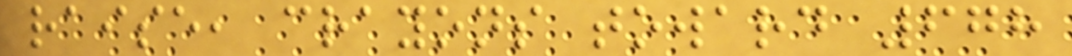raise, crayons toward 678
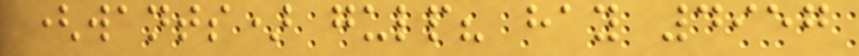(wants) gulp? hay 4957
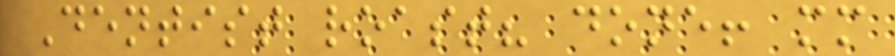Dentist roast? done! mm
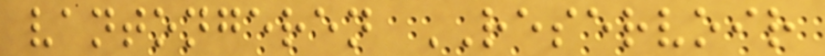vantongeren RESERVOIR
